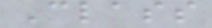Class
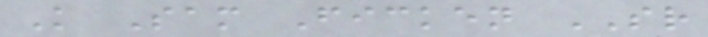K Sam Ficken SR
